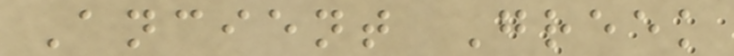Ancient Greek
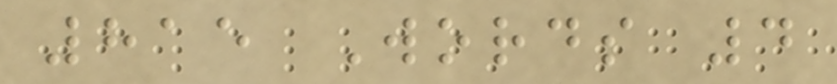815 Words 4
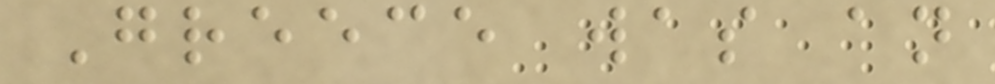Greece was an
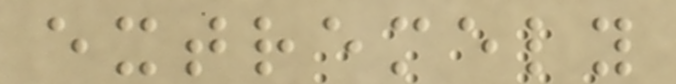extremely
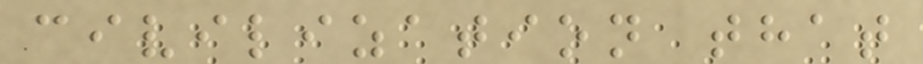civilization that
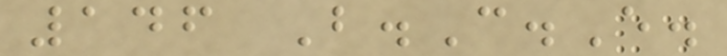146 B.C.E.
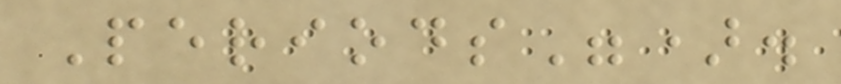Periods").
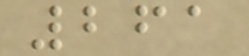261
